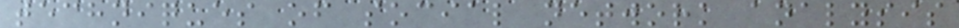techniques of social network analysis
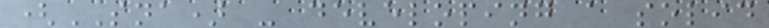(SNA) - developing a solid
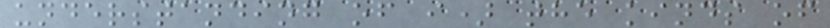understanding of i) the kinds of
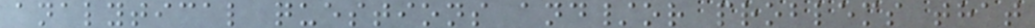analytical questions and/or problems that
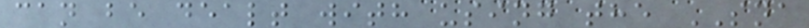can be dealt with using the SNA
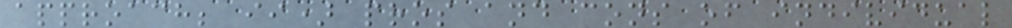approach; ii) pros and cons of individual
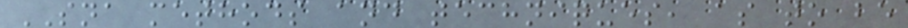SNA methods and techniques, as to be
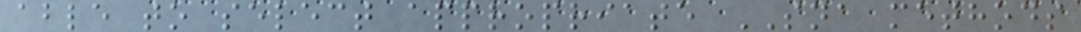able to select appropriate SNA methods
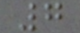7
